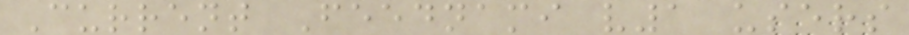Current Feednami v1 users
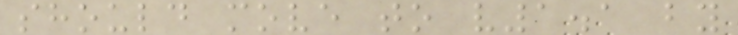should move to v1.1 by
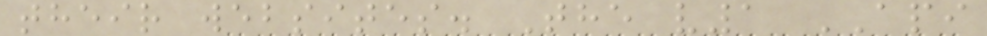their websites. The v1 API
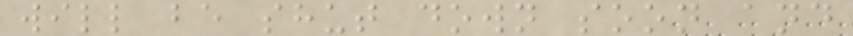will be shut down soon and
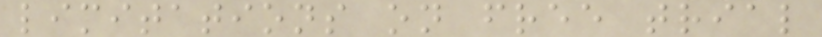limitations on free trial
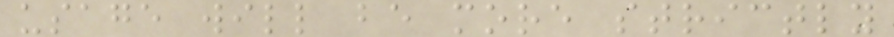usage will be more strictly
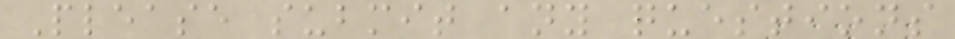Please submit any questions
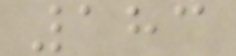183
